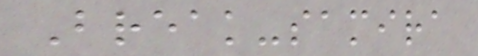Break-samira
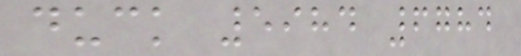duck 5984 6784
